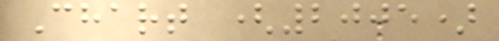Chart (2005)
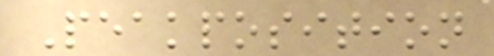Peakposition
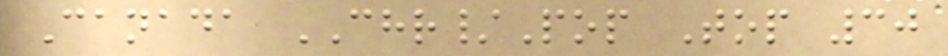Canada CHR/Pop Top 30
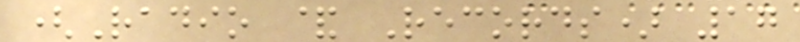(Radio & Records) 17
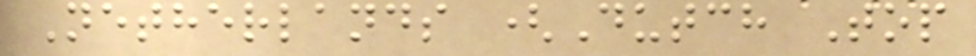Netherlands (Dutch Top
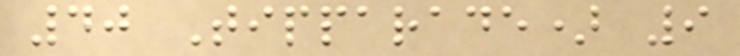40 Tipparade) 9
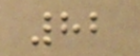82
